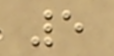5
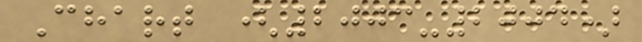Chart (2003-2004)
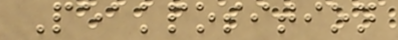Peakposition
